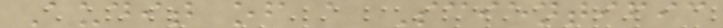Audit of a Scientific
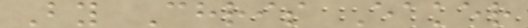By Chris Eaker
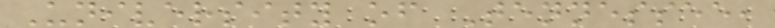University of Tennessee,
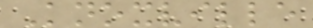Knoxville
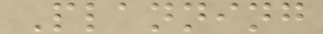Planning
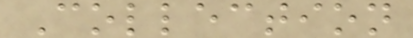Collection
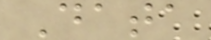Data
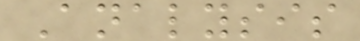Analysis
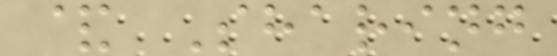& Sharing
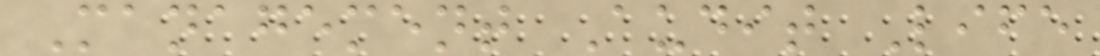Management Audit Life
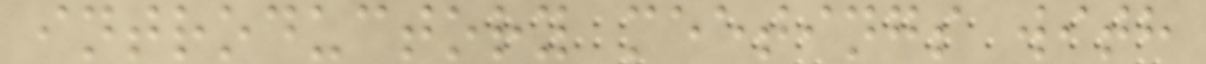introductory meetings with
